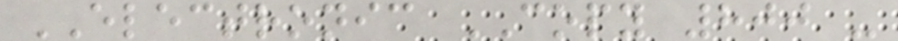ELECTRONIC COPY 800 -
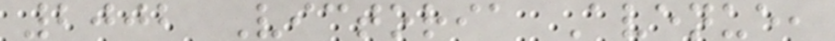2002 Victoria Avenue,
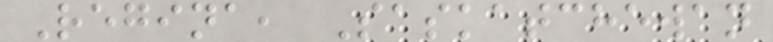Regina, Saskatchewan
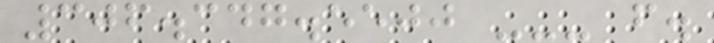306.347.5500 --- f.
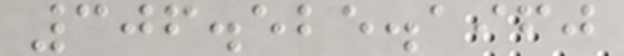306.525.1960
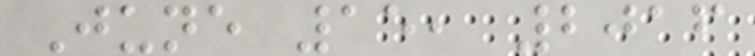June 15, 2016
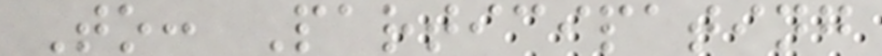To: Participating
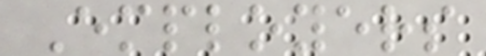Employers
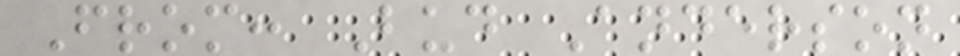From: Bud Anderson
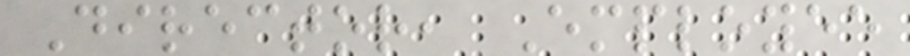Director, Employee
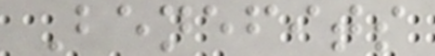Benefits
